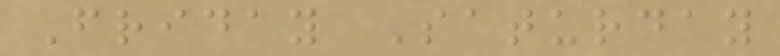Friday Saturday
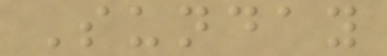Sunday
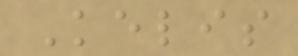Kelis
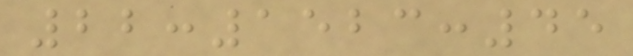22:1523:45
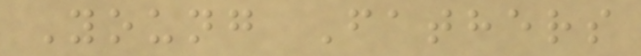Young Fathers
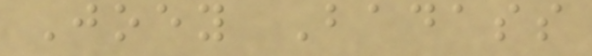Joey Badass
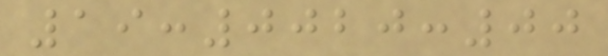19:0020:00
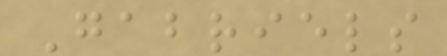Gabriels
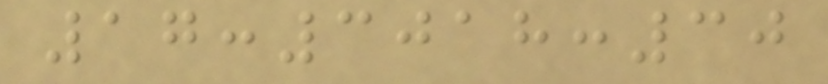17:3018:30
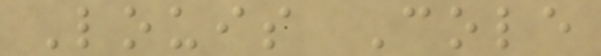Louis Cole
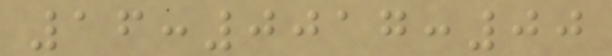16:0017:00
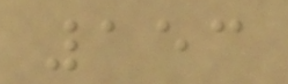153
